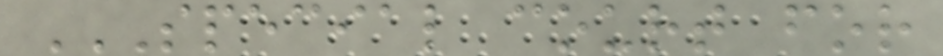SPECIAL COURT FOR
